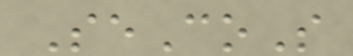SeCoS
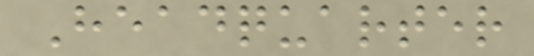Headquarter
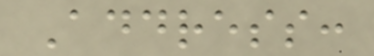Address:
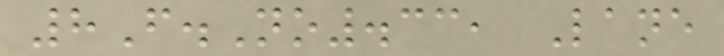8F.No.33, Lane
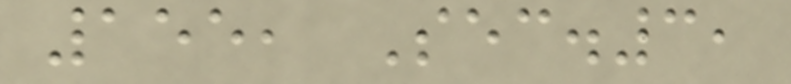155, Sec.3,
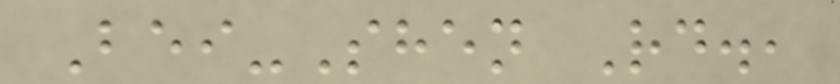Bei-Shen Rd.,
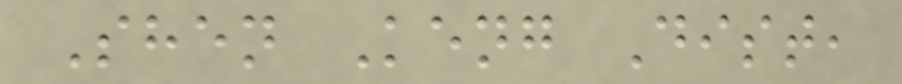Shen Keng Dist,
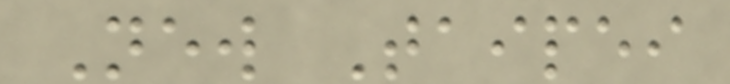New Taipei
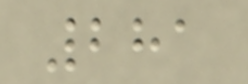281
